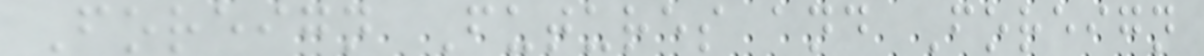Foreign Futures and Foreign
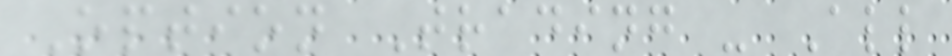Option Trading - All
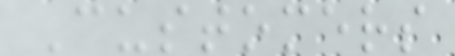Customers
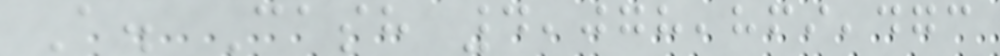A. Cash 4,078,869,473
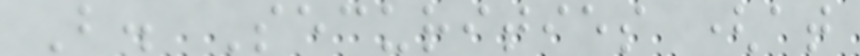B. Securities (at
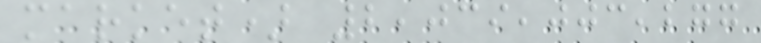market) 2,039,003,277
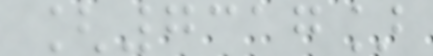[7317]
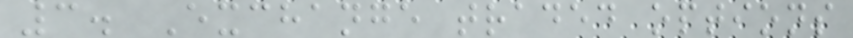3. Exchange traded options
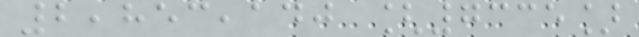2,853,140 [7335]
